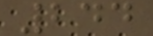244
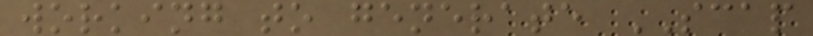working to generate SCAP
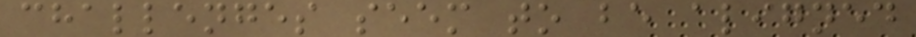challenges seem to be aligned
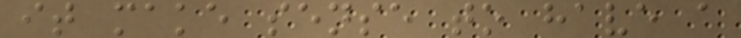it make sense to have a
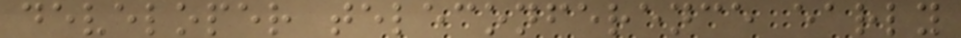developer teleconference early
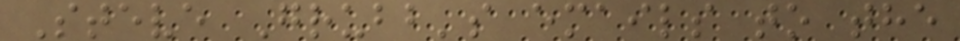Steve Grubb's emails to the
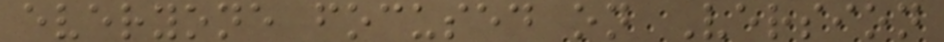everyone focused on Version
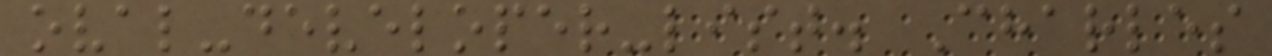oval-developer-list. Charles
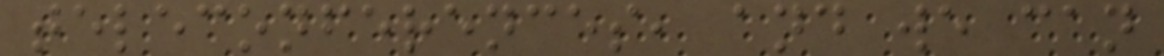teleconferences, and we can
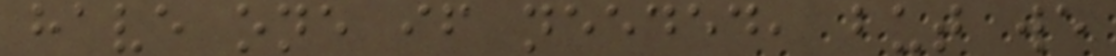have one if needed, but we
